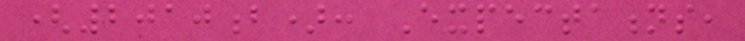(2010b): Expectations,
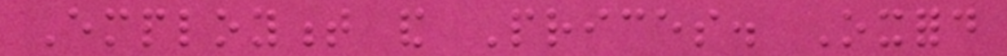Employment and Prices. Oxford
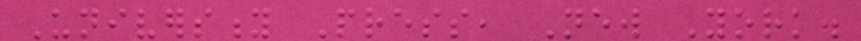University Press, New York.
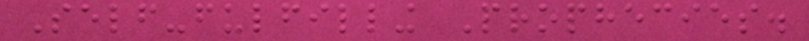Self-fulfilling Prophecies.
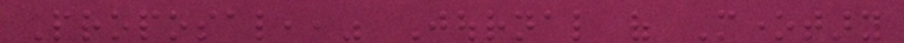Proposal,," Journal of Monetary
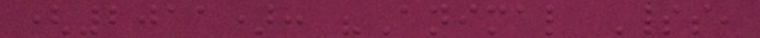(2011): "Animal Spirits,
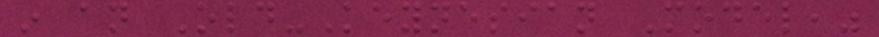in an Old-Keynesian Model,"
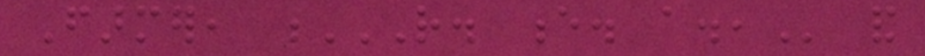Farmer, R. E. A., and
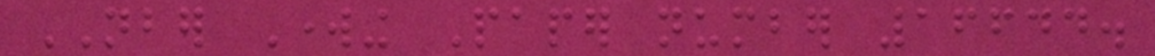NBER Working Paper number 16644.
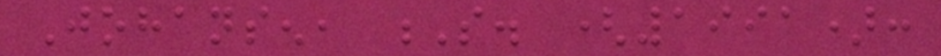Johansen, S. (1991):
